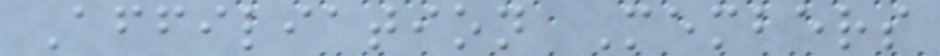Affiliation Members
